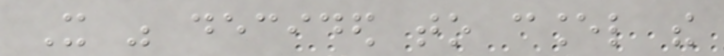It was decided to cancel the
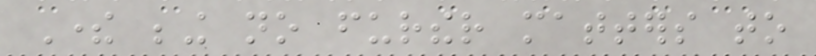There being no further matters to
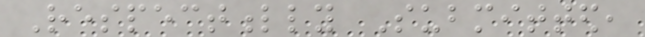Respectfully Submitted,
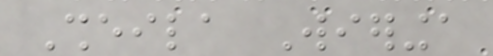Sheila Wieringa
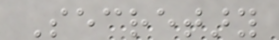Secretary
